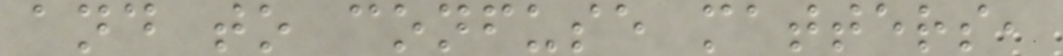and to confuse matters,
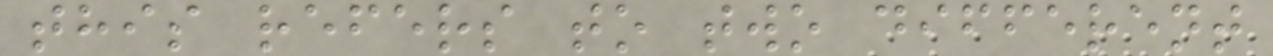this refers to two different
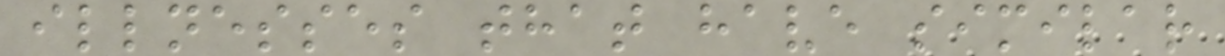illnesses that have similar
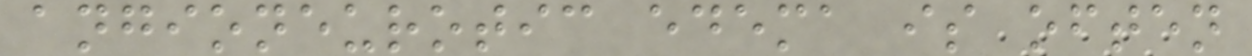angioneurotic edema is often
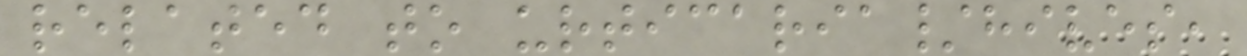related to urticaria/hives,
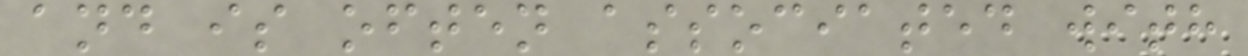and is often associated with
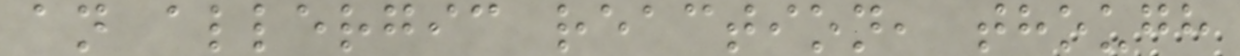an allergic reaction, though
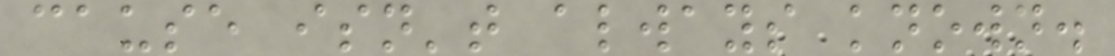cause isn't always known.
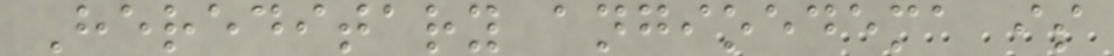Hereditary angioedema is
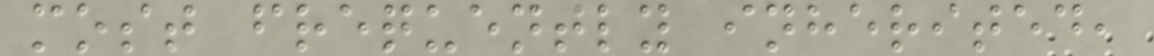most frequently inherited,
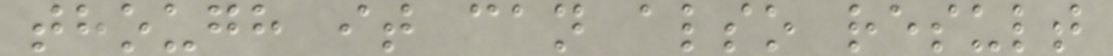though it can also result
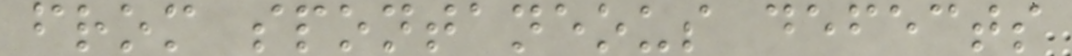from spontaneous defects
